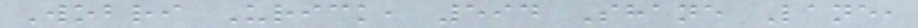Wobri Urick, 594 Shane Lane,
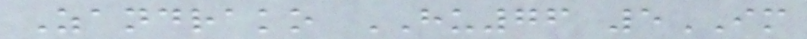Zandrako HU76 5IM
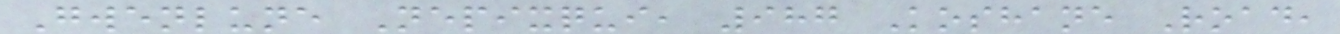Gwenlune Nepixqui, 987 Koshane Road,
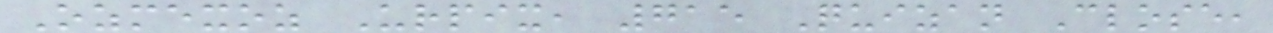Ozmexoz Urpix, 715 Quizan Close,
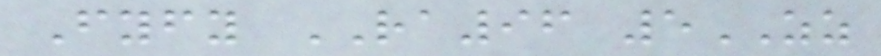Fyfy RA96 5ZZ
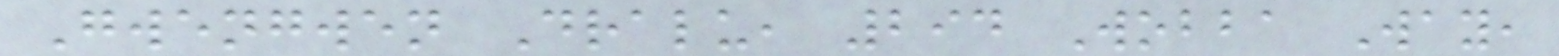Gwengwen Dralu, 294 Wobba Way,
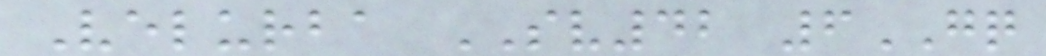Velurba SV42 6GQ
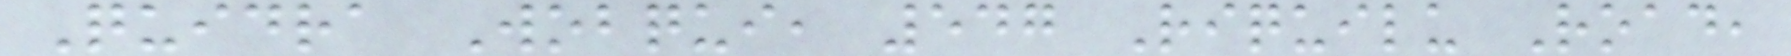Quidra Wobqui, 547 Riquilu Road,
